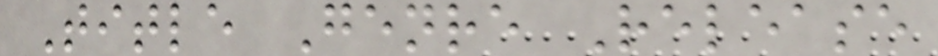Title Genre Release
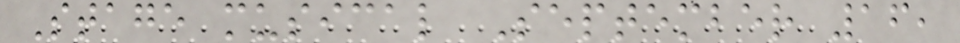Stage musical September 16,
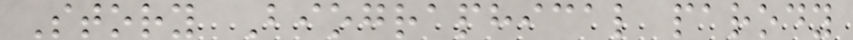Story Biographical parody
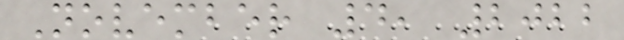November 4, 2022
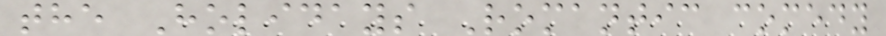the Holidays Romantic comedy
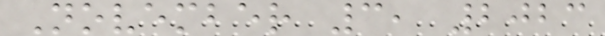November 3, 2023
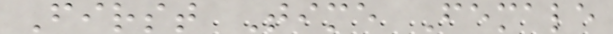First Time Female
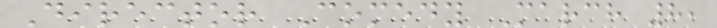Director Comedy March 8,
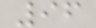96
